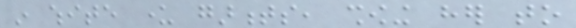in white under garments, showing her to
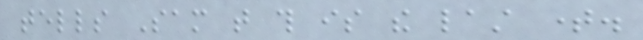tells Sam that this is the last time.
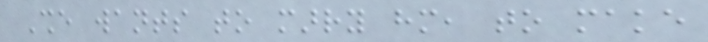She wants to marry him, to make
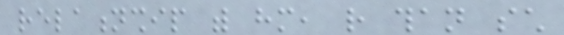relationship with him, rather than such
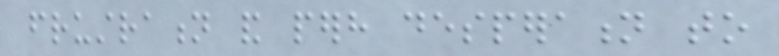frustration and perhaps desperation to
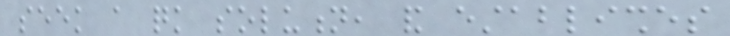seek a quick solution, and establishes
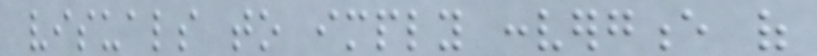visuals to imply convergence of
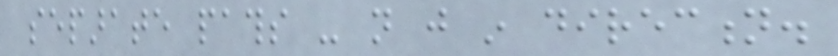separate paths - not just in direction.
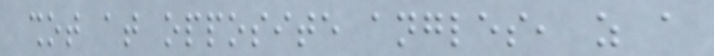shot at opposite angles, as a
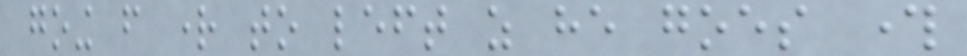going from right to left as he goes through
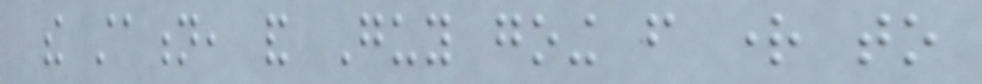the station, and Guy going from right to
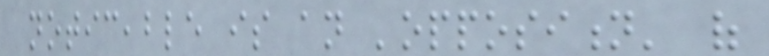noticeable is an 'opposition' of
